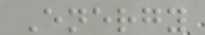Energy
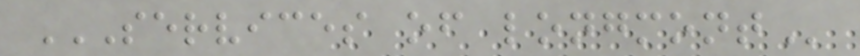SERVICES OF LONGMONT
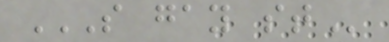S GAY ST
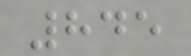845
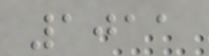1011
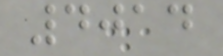4014
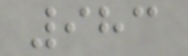983
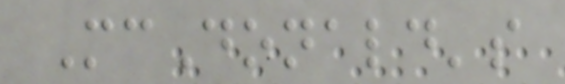McDonald's
